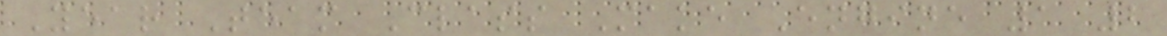Year Team Class Make Engine 1 2
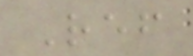Ref
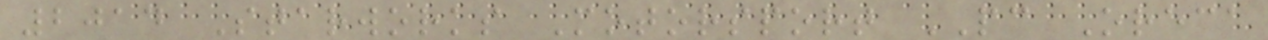2014 Starworks Motorsport PC Oreca
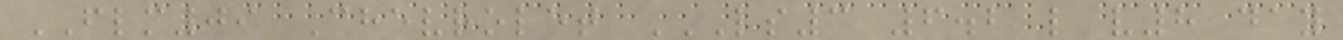FLM09 Chevrolet LS3 6.2 L V8 DAY
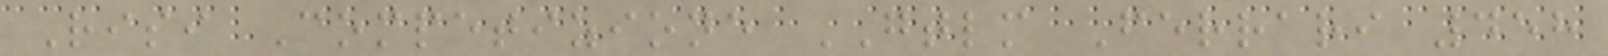Risi Competizione GTLM Ferrari 458
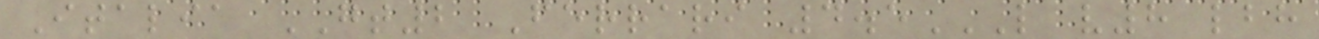Italia GT2 Ferrari 4.5L V8 LBH
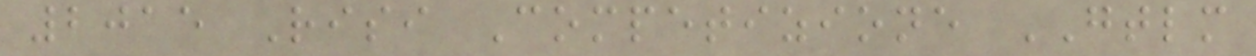2015 Risi Competizione GTLM
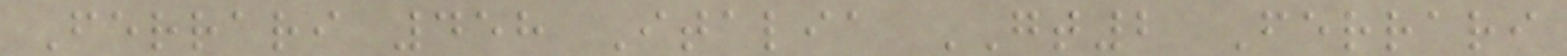Ferrari 458 Italia GT2 Ferrari
